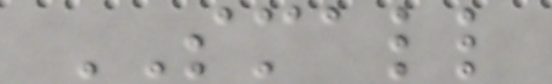SMALL
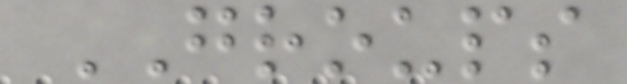GROUPS
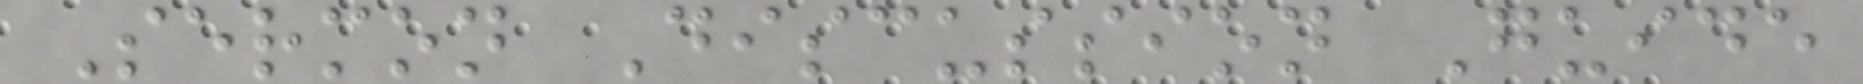Sermon Discussion Guide
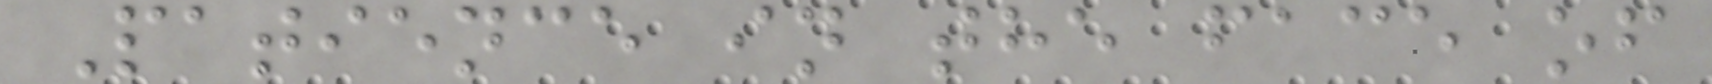Patience in the face of
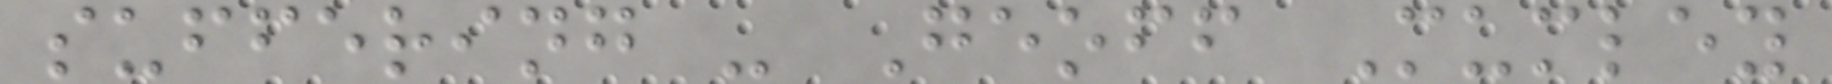suffering - Geoff Mumley
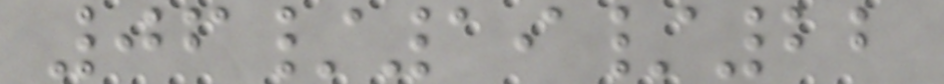06/19/22
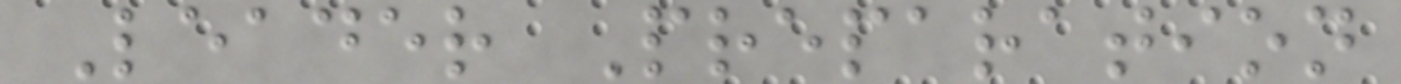Leader Preparation
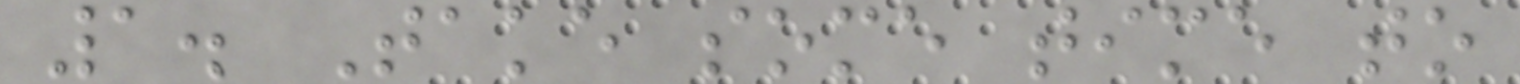1. Take some time to
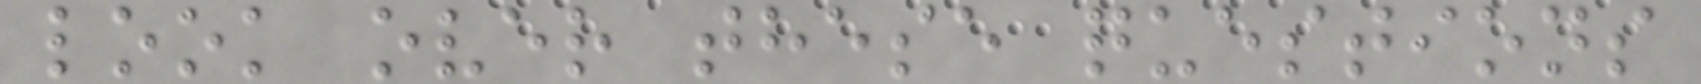look over these questions
